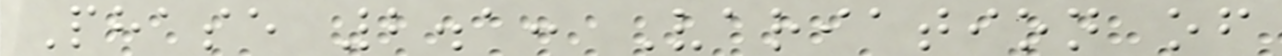Phase 2.1: Variation of
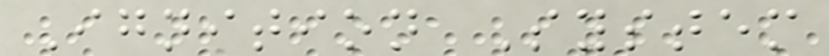Ignition System
